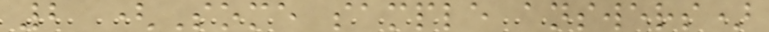2 (Some sample answers)
